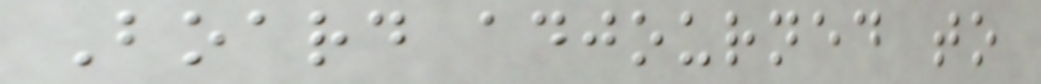Board adjourned to
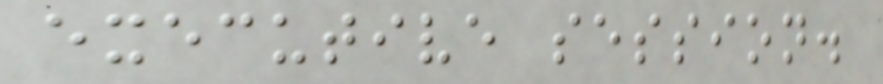executive session.
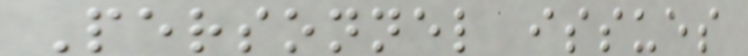Personnel issues
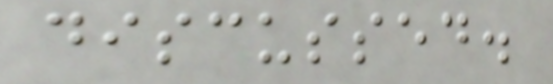discussed.
